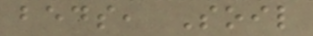beds, Soil
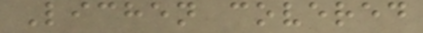Lichen covered
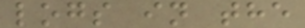logs in the
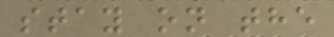stay on the
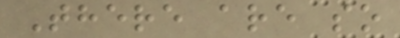There are so
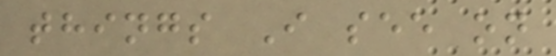things I see on
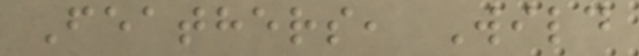Feathers, Wild
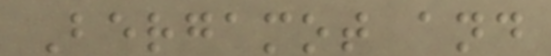Bergamot and
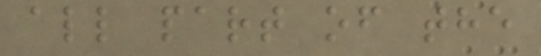all part of the
